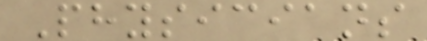Physicians
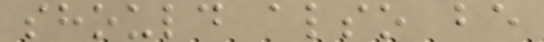should also be
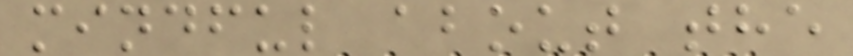mindful about the
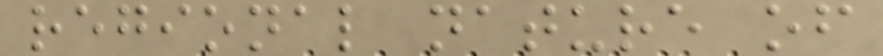regional nature of
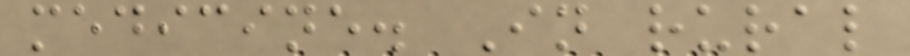medicine. In rural
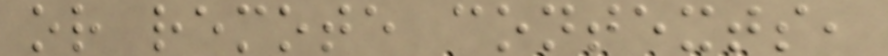or remote contexts,
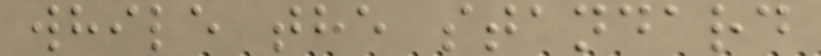while the standard
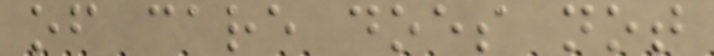of care does not
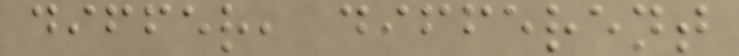differ, different
